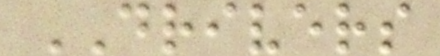DRIVERS
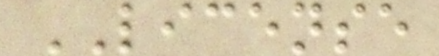LICENSE
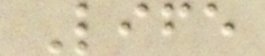Life
